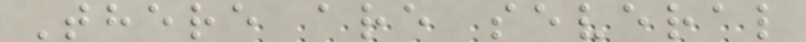There are several
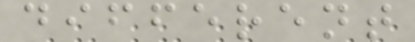different
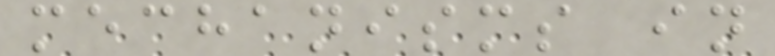mechanisms in
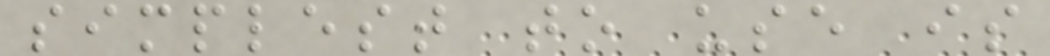simplest to use is
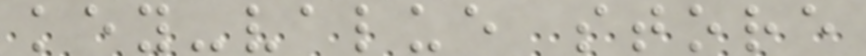key-value store
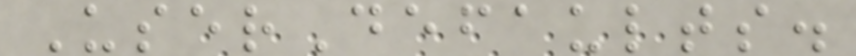UserDefaults.
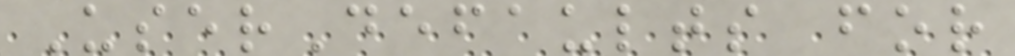UserDefaults for
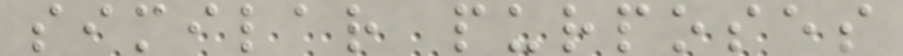similar purposes
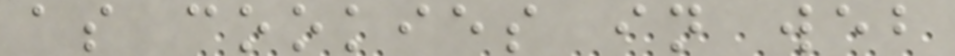as cookies in web
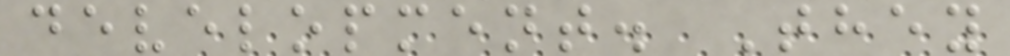development. They
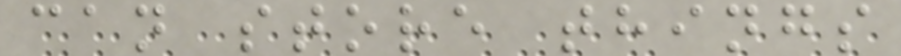can store things
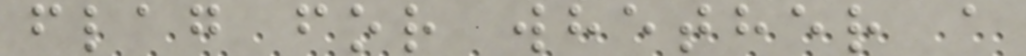flag for whether a
